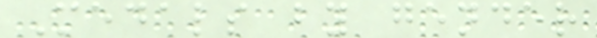Medals by gender
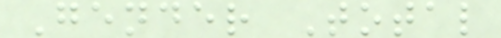Gender Total
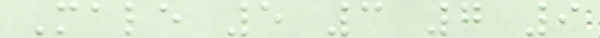Male 5 3 7 9
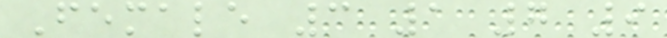Female 3 1 7 9
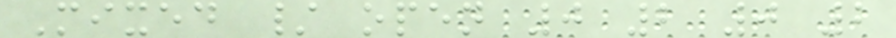Mixed / open 0 2 0 2
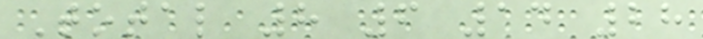Total 8 6 14 28
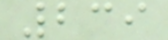239
